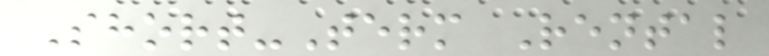Short-Term Rental
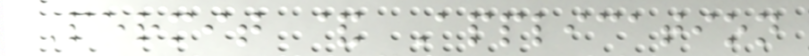Permit & Application
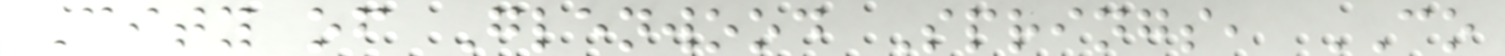City of Glenwood Springs, CO
